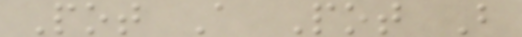Pot A Pot B
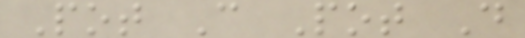Pot C Pot D
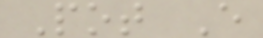Pot E
